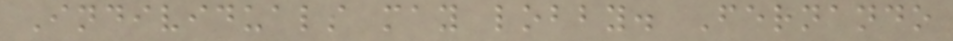Individuals may lobby. Fernando
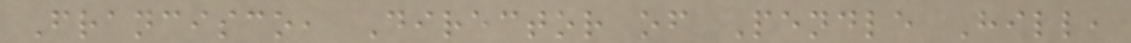Francisco, Director of Pendle Hill,
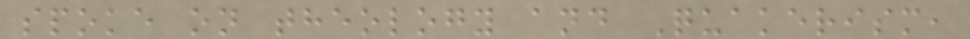spoke on theology and Quakerism,
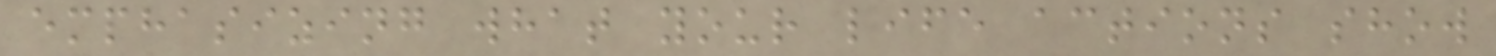emphasizing what your life actions show
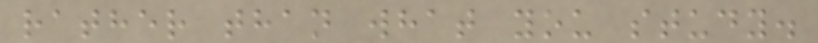rather than what you study.
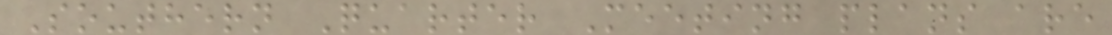Southern Quarter Meeting plans are
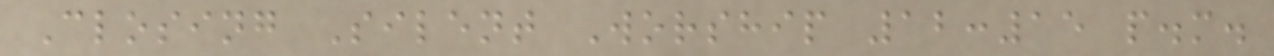Closing Silent Worship 12:15 p.m.
